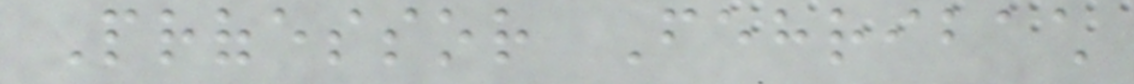Professor Fehribach
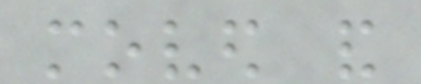moved and
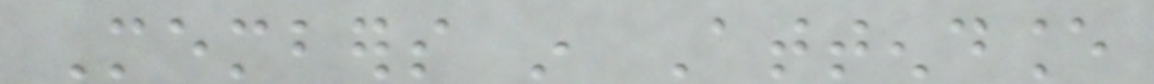Members in Attendance
